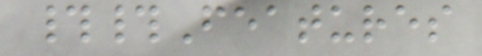##Features
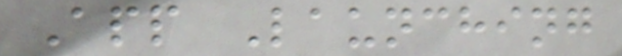App Launching
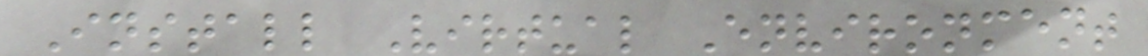Install Virtual Environment
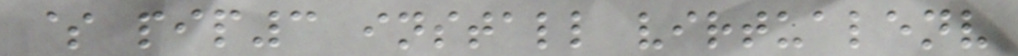$ pip3 install virtualenv
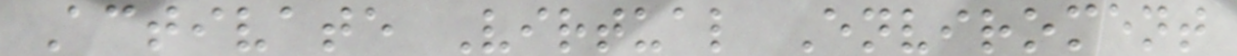Activate Virtual Enviroment
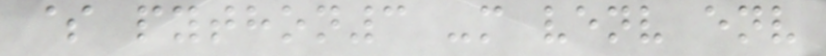$ python3 -m venv env
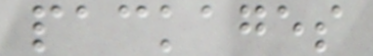packages
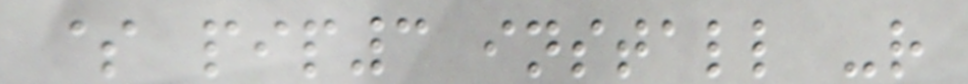$ pip3 install -r
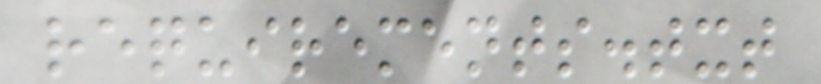requirements.txt
